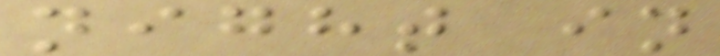night in
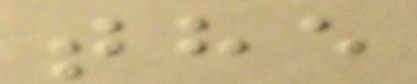the
